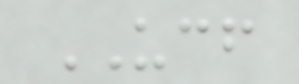UCF
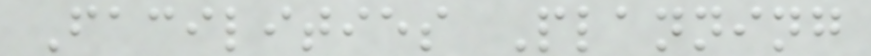Facilities Planning
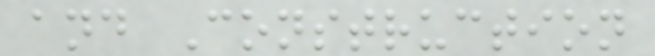and Construction
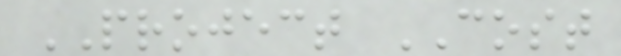PROJECT COST
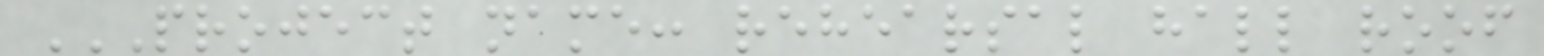PROJECT NAME: REHEARSAL HALL ROOF
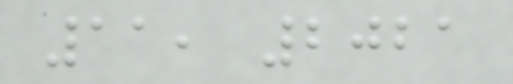11, 2021
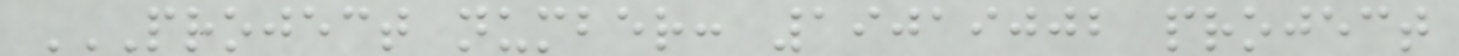PROJECT NUMBER: 19019002 PROJECT
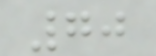70
